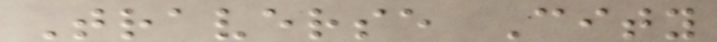Traverse City
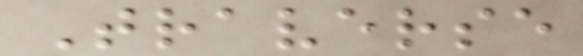Traverse
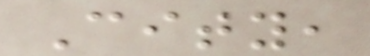City,
